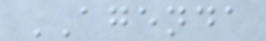AGENDA
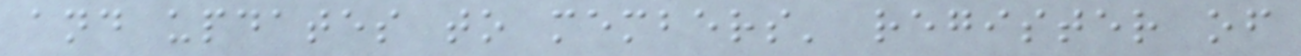and updates to members' register of
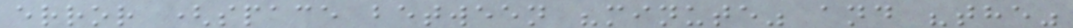error (space between "minute" and "the"
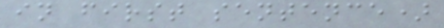in first sentence)
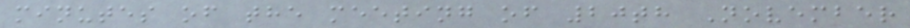minutes of the meeting of 20th November
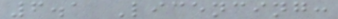6.1 Licencing:
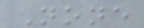None
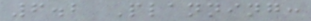6.2 Planning:
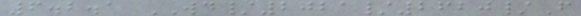6.2.1 WD/2021/2620/F
